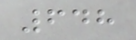648
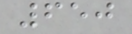650
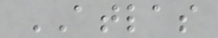ATLAS
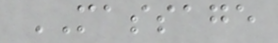MASSAGE
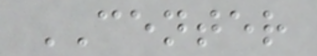CENTER
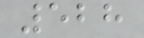528
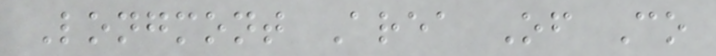Longmont Area Of Co
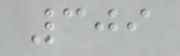309
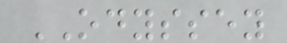ODYSSEY
